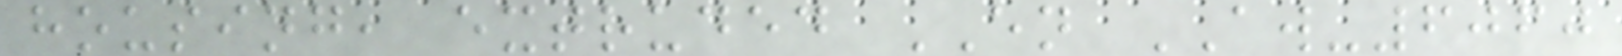housing, extruded EN AW-6060
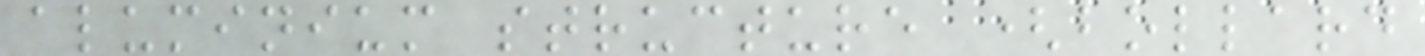aluminium structure (bollard
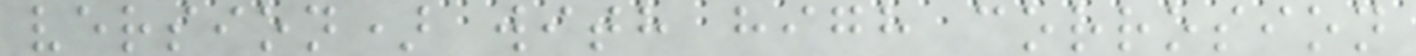version) with high corrosion
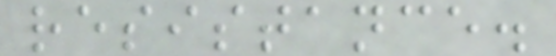resistance.
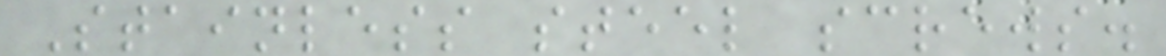Stainless steel screws.
